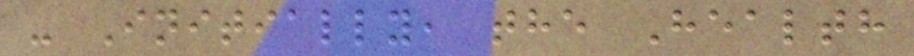- Initially, the Health
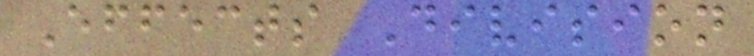Effects Division
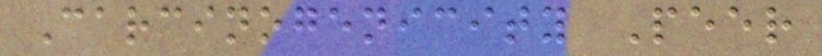Carcinogenicity Peer
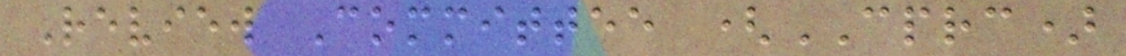Review Committee (CPRC)
